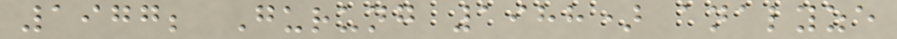1977; Gurung 1988) analyze
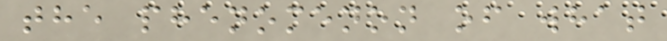the phenomenon of what
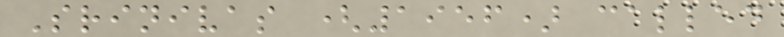Srinivas (1956) called
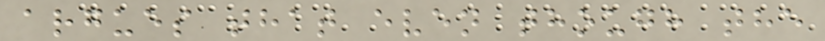argues that even though the
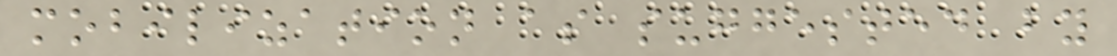mobilization as suggested by
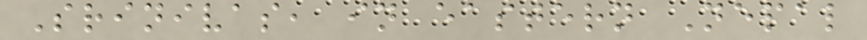Srinivas, in eastern Nepal
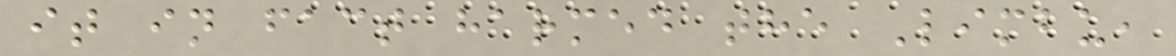it in fact harmed the Limbu,
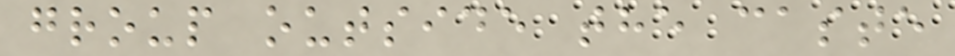group outside the caste
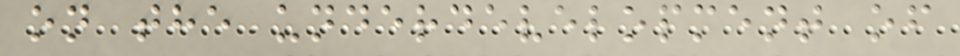on the underdevelopment of
